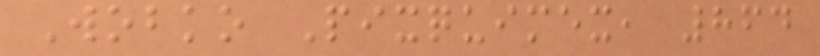Wobko Pixquimex, 864
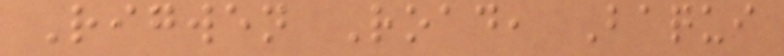Rigwen Road, Baqui
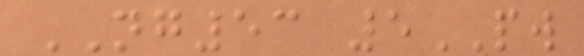NG53 5PW
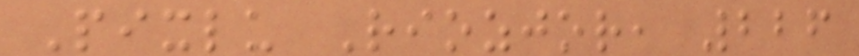Pixlu Riozjor, 226
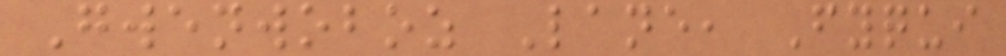Gwenwoboz Lane, Fyqui
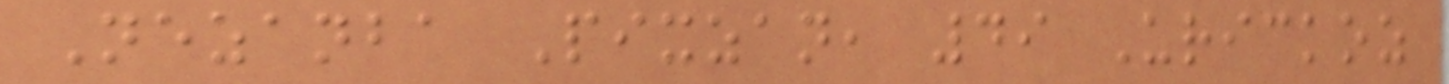Nezanba Pixzan, 49 Urickoz
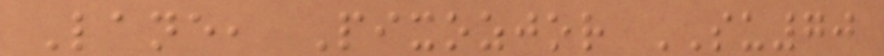Lane, Pixozjor SU70
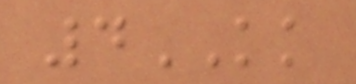4KK
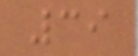39
